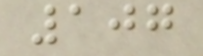107
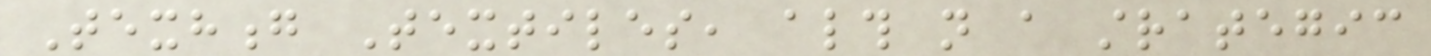Texhong Textiles, although not a strategic
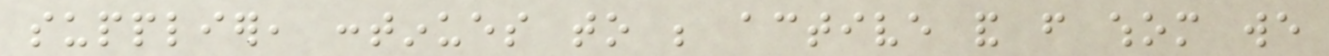supplier, continues to be active and from whom we
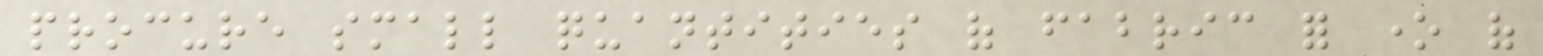procure small quantities of fabric for one of
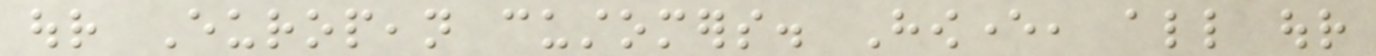our European customers. However, all our
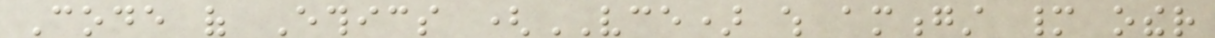Code of Ethics (VCE) which amongst many other
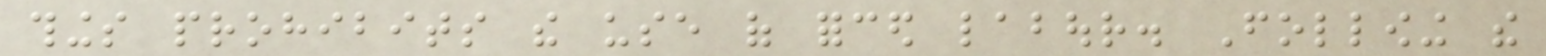things prohibits the use of forced labour. Following the
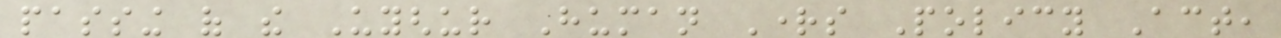passing of the Uyghur Human Rights Policy Act,
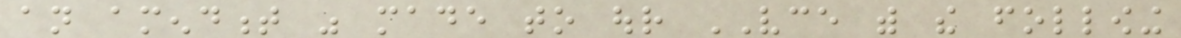an amendment was made to our VCE with the following
